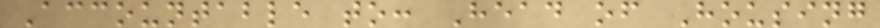Accountable to: Head of Housing
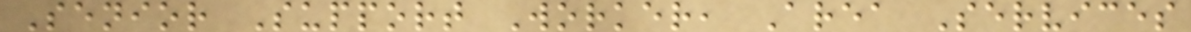Senior Support Worker, Area Services
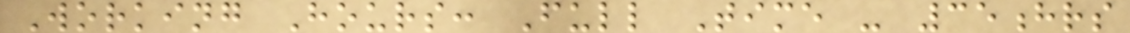Working Hours: Full Time - 35hrs
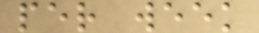per week
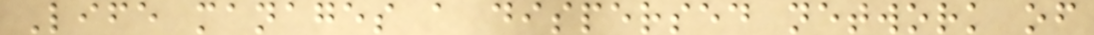Life manages a dispersed network of
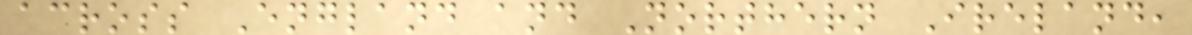across England and Northern Ireland,
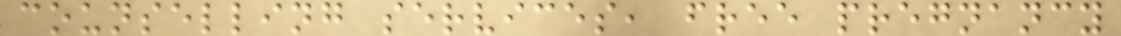counselling services, free pregnancy
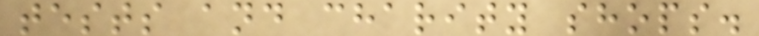tests and charity shops.
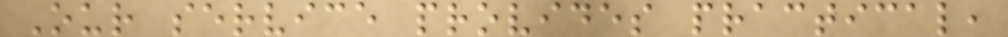Our service provides practical,
